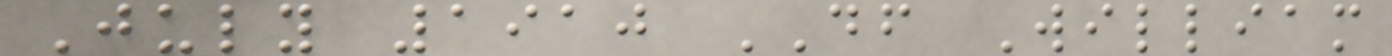July 1910 DF William
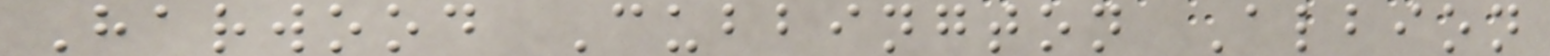Harwood Cubbington Albion
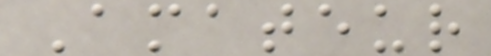Amateur
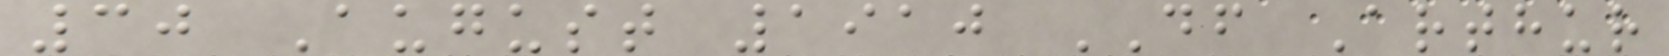30 August 1910 DF Arthur
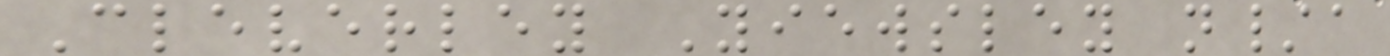Cleverley Yiewsley n/a
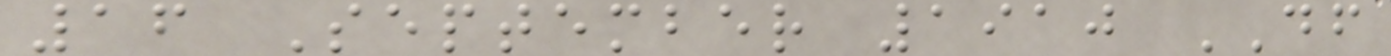16 September 1910 DF
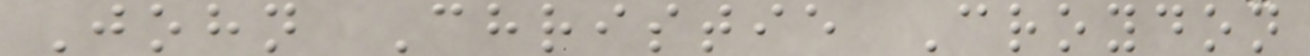John Christie Croydon
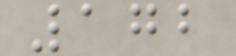172
